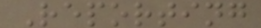Reporting
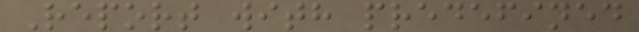Report with predefined
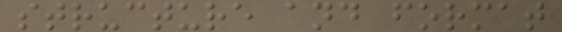structure and format
